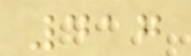417
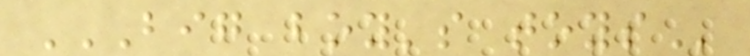BIG BOY'S TOYS
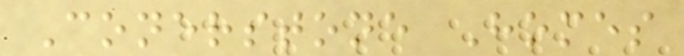Conerstone Homes
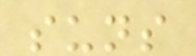suns
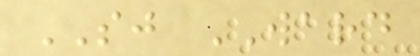SJ WARD
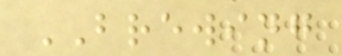BREWING
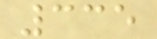335
